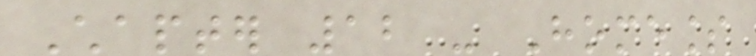Chapter 12 - Homeless
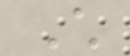Child
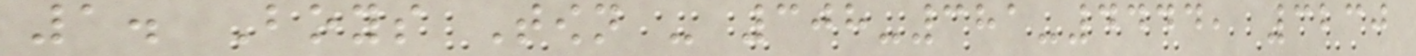1. Boys Town - 308-381-4444, 3230
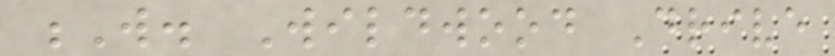W. Wildwood Drive
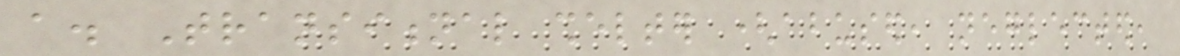a. Transitional shelter (abused, neglected,
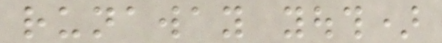runaway youth)
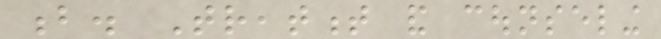b. Treatment and counseling
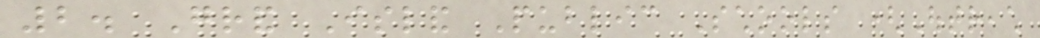2. Grand Island Public Schools (Outreach
